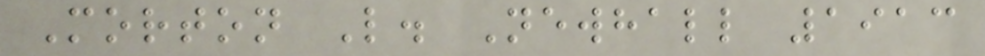Morton L. Newhall 1913
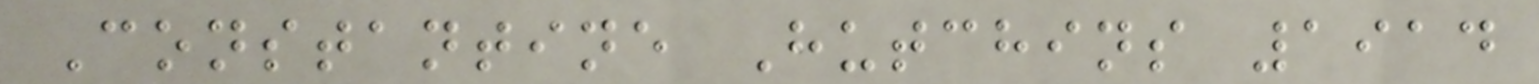Constantine Hutchins 1914
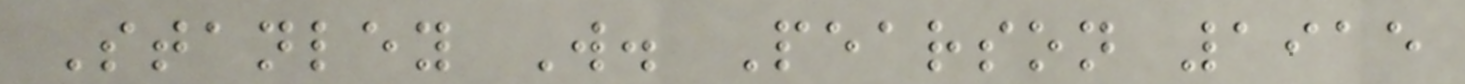Stanley W. Pearson 1915
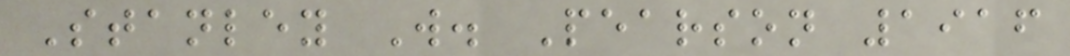Stanley W. Pearson 1916
